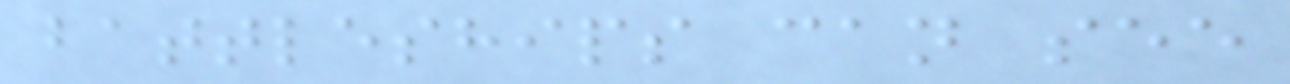battleships can see
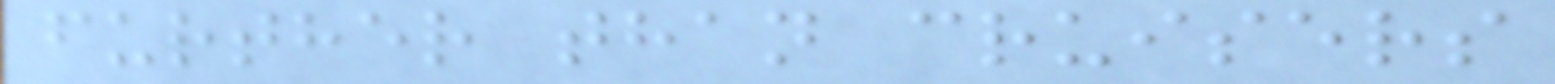further than cruisers
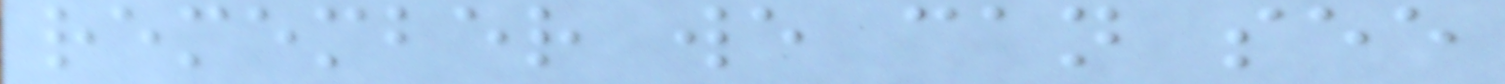remember we can see
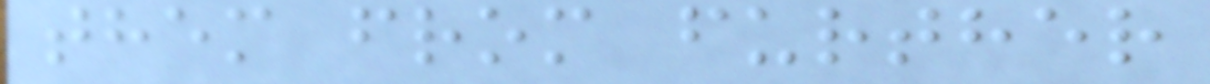them from further
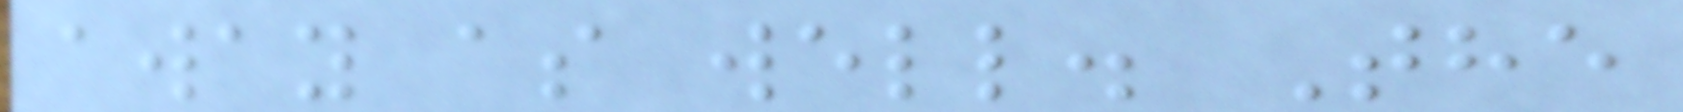away as well. The
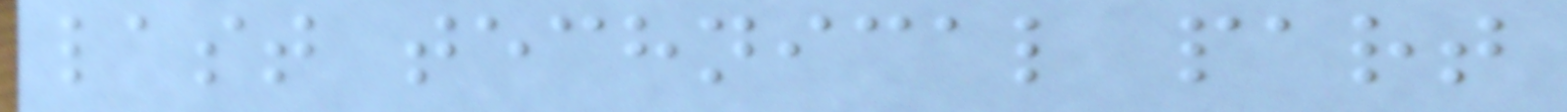last technical part
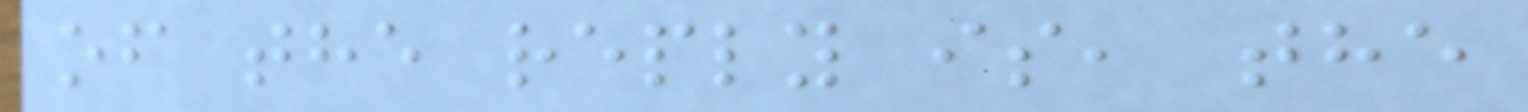of the reply is, the
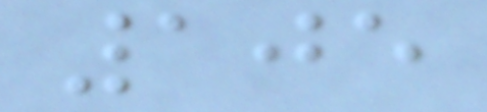105
